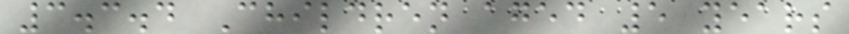3.3.4 Children aged 5 years
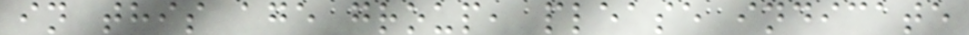in this age group, please indicate
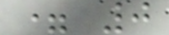= 0
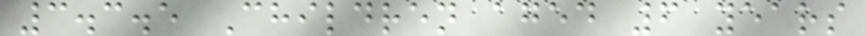3.3.5 Children aged 6 years
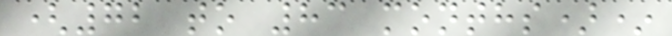(72 to 83 months)*
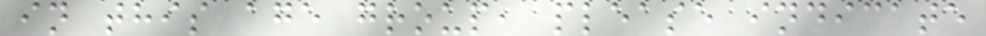in this age group, please indicate
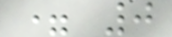= 0
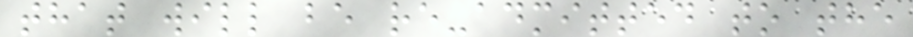that will be re-admitted to the
